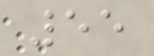55
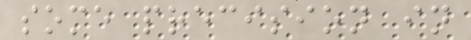some precision in
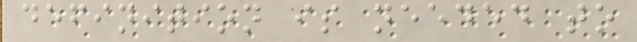definition is needed to
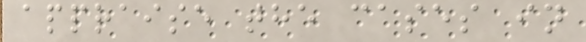appraise the cases in
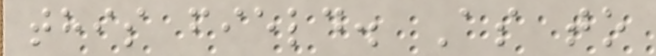this field. As to
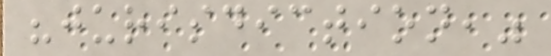"jurisdiction,"
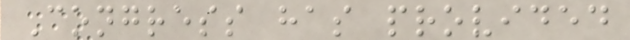Congress has provided
